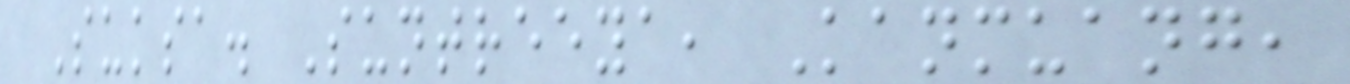Suksa. Suntreeya, Kanmuang,
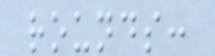rounds:
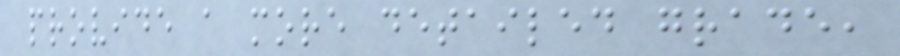provide a more detailed grade,
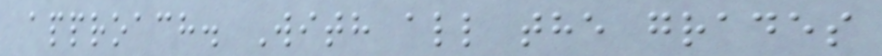approach. With all the grades
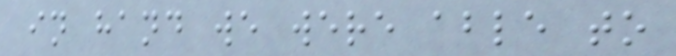in hand we were able to
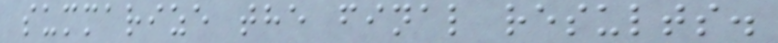summarize the final results.
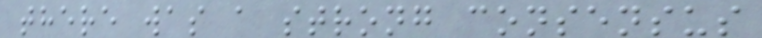there was a strong consensus
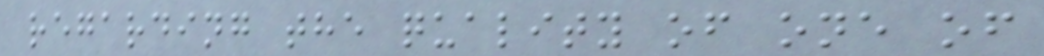regarding the quality of one of
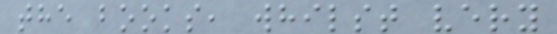the books, whilst very
